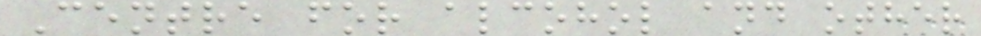Centre for alcohol and other
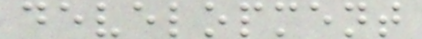development
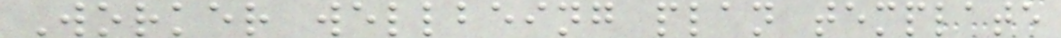Worker wellbeing plan template
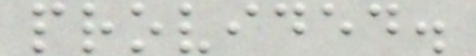provided.
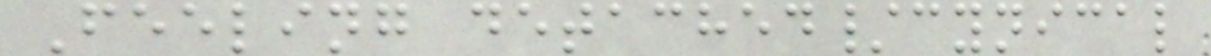Feeling detached/cynical
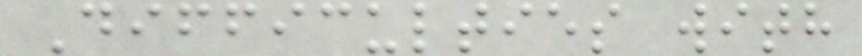Difficulties with
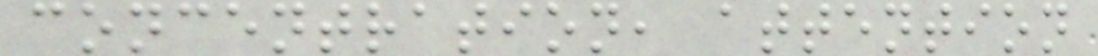concentration, attention
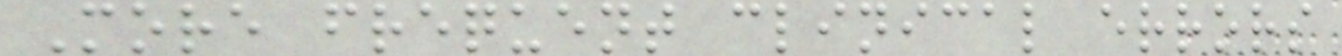More frequent clinical errors
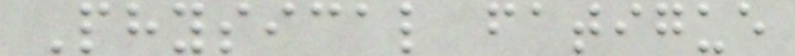Physical fatigue
